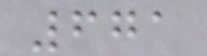671
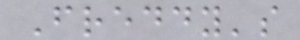Freddy's
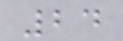24
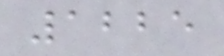1225
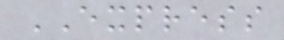EXPRESS
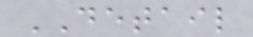DETAIL
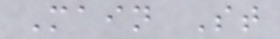Main St
